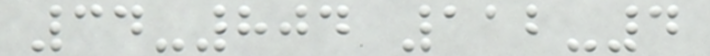34-804 112-4
